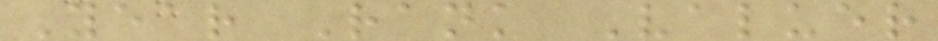Year Rank Valuer
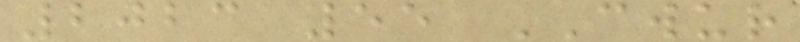2023 55 CWUR
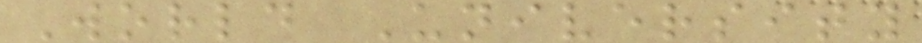World University
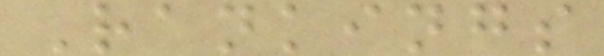Rankings
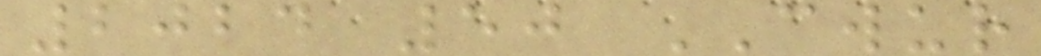2024 50 CWUR
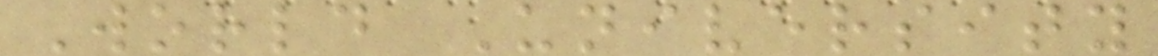World University
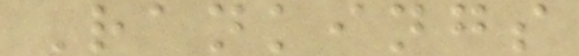Rankings
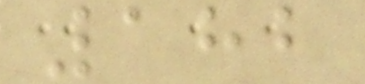182
